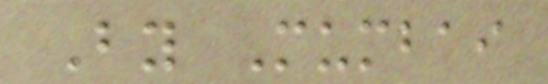By Mumbai
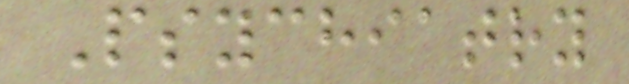Psychiatry
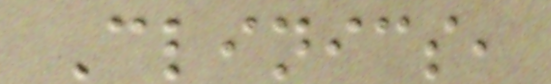Clinics,
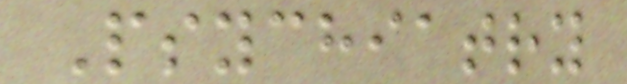Psychiatry
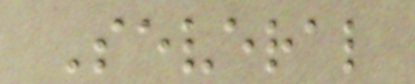Several
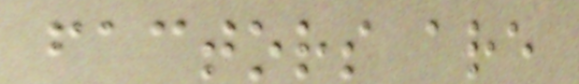factors are
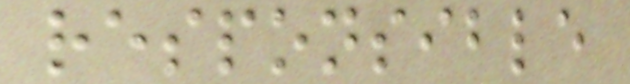responsible
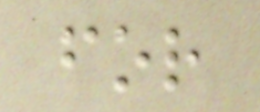for
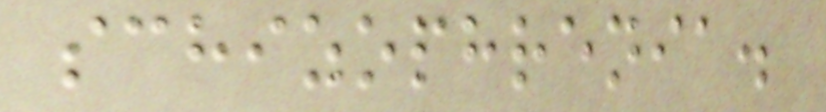schizophrenia.
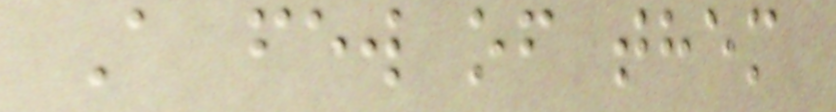A few of them
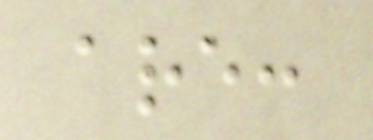are:
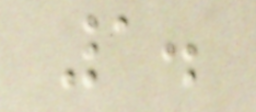1.
